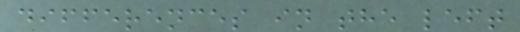differences in the left
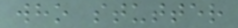who stutter
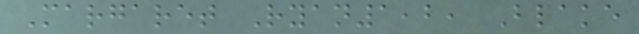Margaret Ryan1,2, Blake
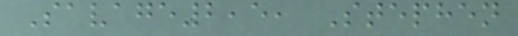Savage2,5, Stephen
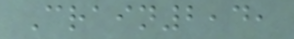Crain2,4,
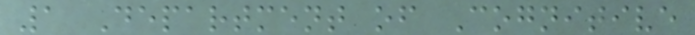1 Department of Cognitive
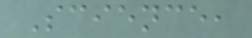Science,
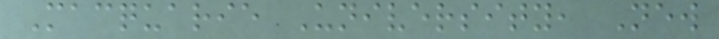Macquarie University, New
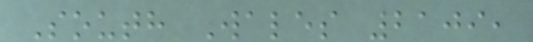South Wales 2109,
